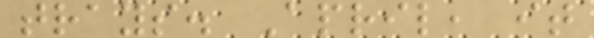trays. April, it
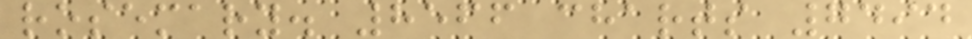rosemary. 8566 charts 7494
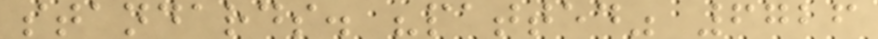standards. "patted" 6726
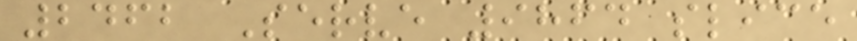2462 Serve 9864 slice
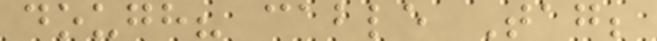dough? cable Tag;
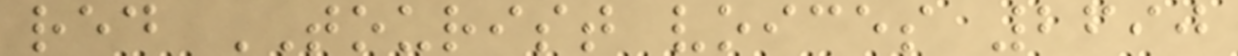red TOURIST voices 2690
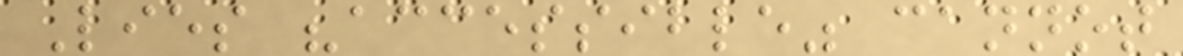Lies "accessible" cannot
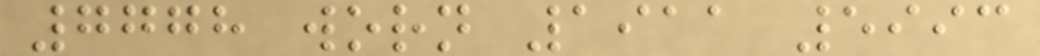7778 worn 1911 5993
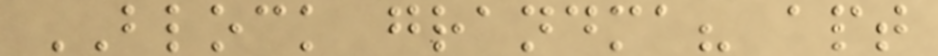BLOCK grandma? apt
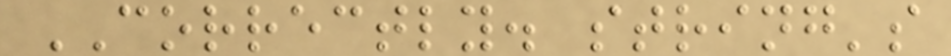CORRECTLY. string's
